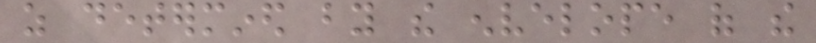as determined by the envelope of the
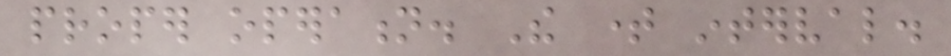proper operation. The time interval.
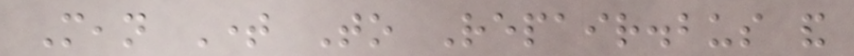Mean Time To Repair.bus and
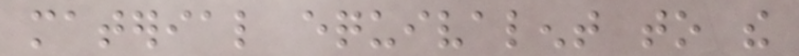material equivalent to the
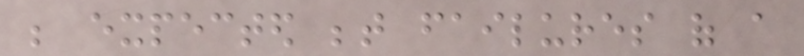be expected between failures of a
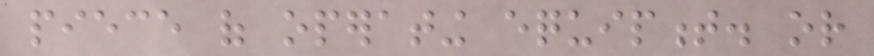piece of operating equipment. or
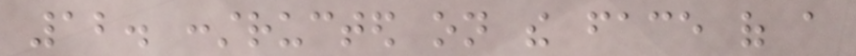12. constructed on the face of a
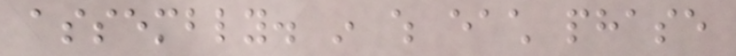assembly. in which each phase
